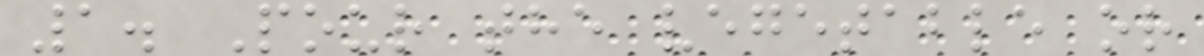1. Pour the vegetable or
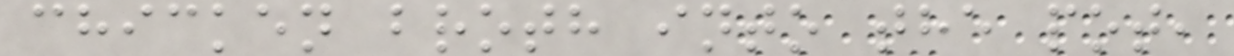chicken broth into the pot,
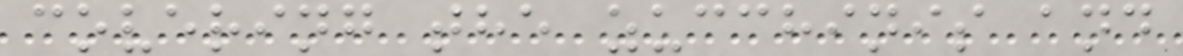covering the zucchinis and
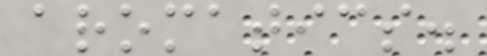aromatics.
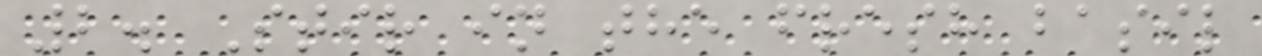2. Stir in the fresh basil
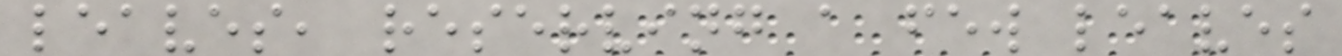leaves, reserving a few leaves
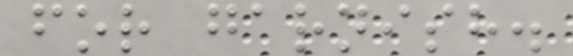for garnish.
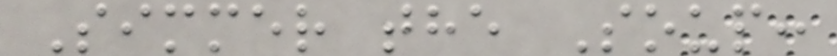Simmer the Soup:
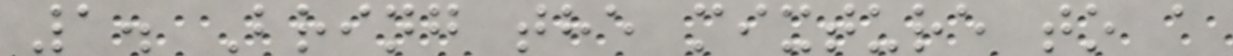1. Bring the mixture to a
